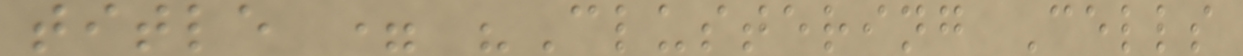title = "Clustering Cells
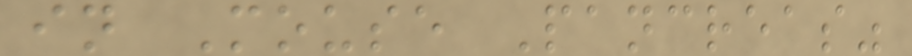in Mouse Pancreas"
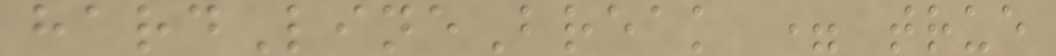hardLineBreak = true
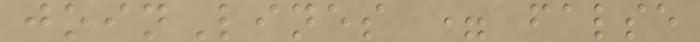joinLines = false
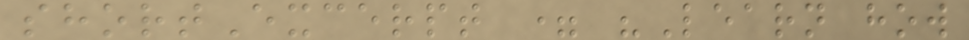shortExcerpt = "Learn how
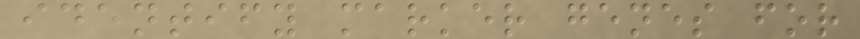identify marker genes for
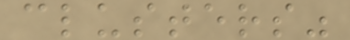clusters"
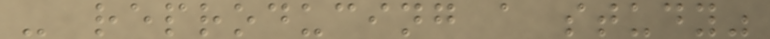- reproducing a study"
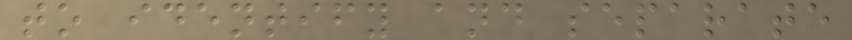to identify and separate
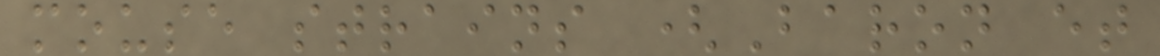mouse strains (Baron et
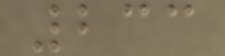233
